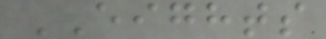EIGHTS
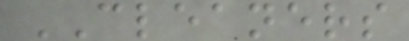CLEANERS
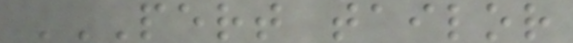PERT TAILOR
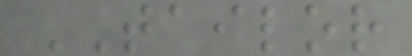TAILOR
